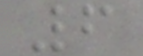6
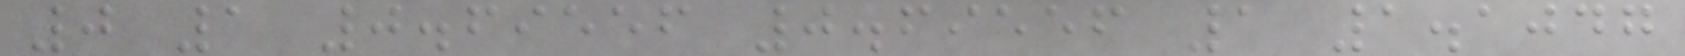0 1 0.69556 0.69556 1 1.1047
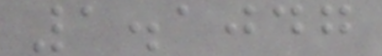1.1047
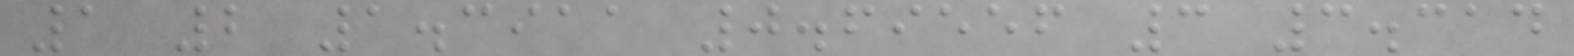1 2 1.3911 0.69556 3 3.314
